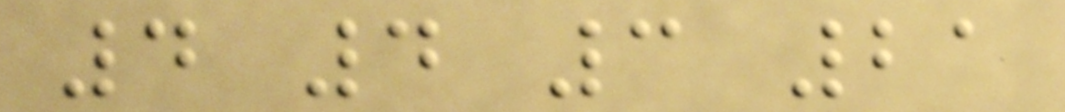4 4 3 21
